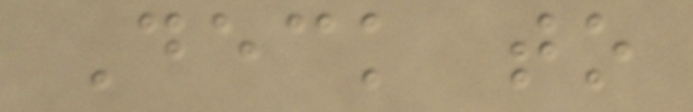Deck to
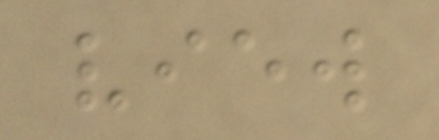view
